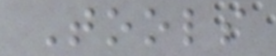Tools
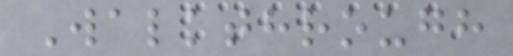Walkthrough
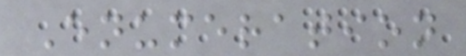Enumeration
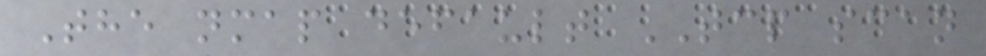The nmap default TCP scan
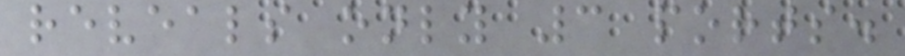reveals only 3 ports.
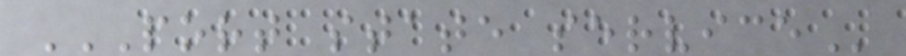PORT STATE SERVICE
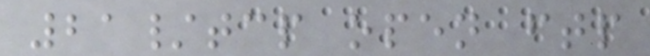21/tcp open ftp
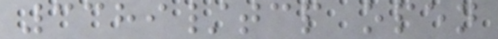3389/tcp open
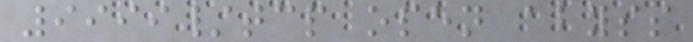9999/tcp open abyss
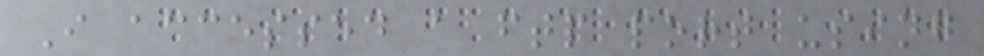I accessed a ftp port using
